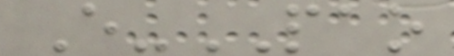E-PAO
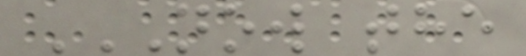NOW THE
